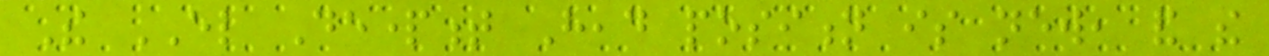The EL Department Head position is new, and the
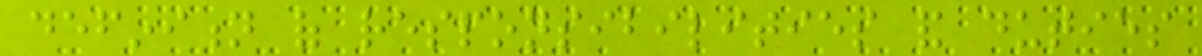definition of responsibilities and duties
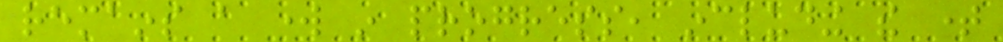remains a work in progress, including the time
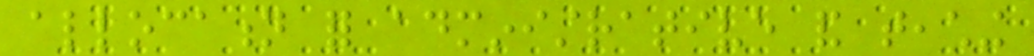allocation for administrative and teaching
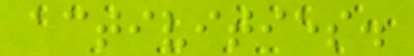activities.
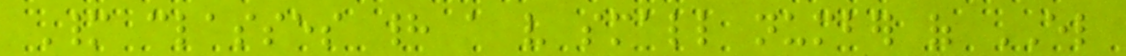Many classes had a very small number of EL
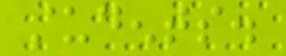students.
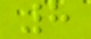8
